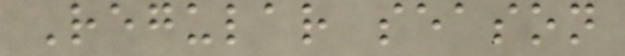Regular season
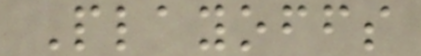Playoffs
